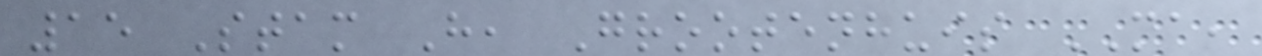15 Stam H, Grootenhuis MA,
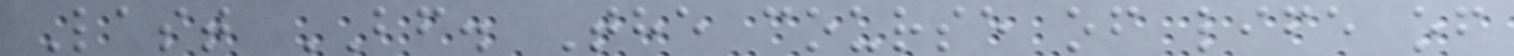Last BF. The course of life of
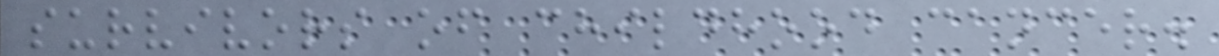survivors of childhood cancer.
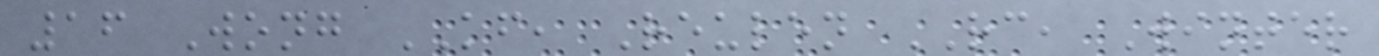16 Wong KF, Reulen RC, Winter
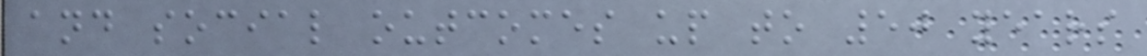and social outcomes up to 50 years
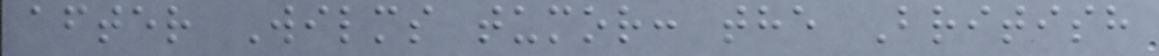after Wilms tumor: the British
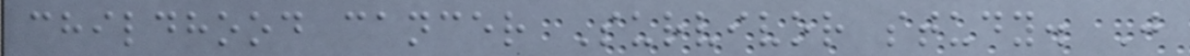childhood cancer Survivor study. J
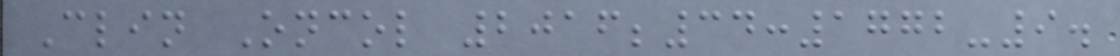Clin Oncol 2016;34:1772-9.
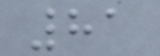81
